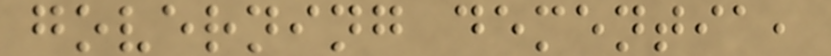governing dementia,
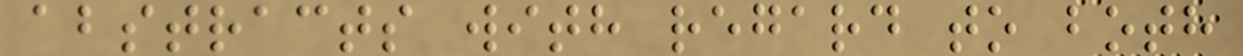abstracts with regard to both
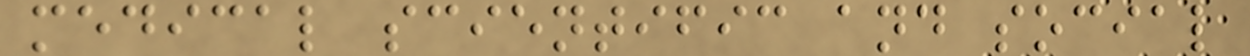medical scientific and social
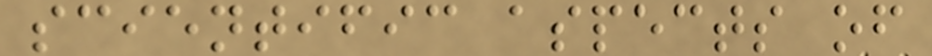scientific aspects of
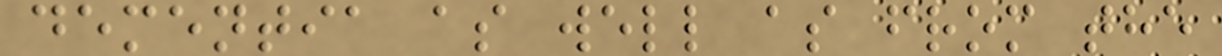dementia as well as from the
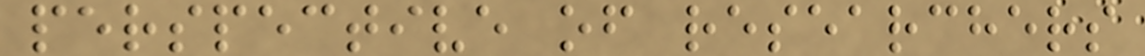perspective of researchers
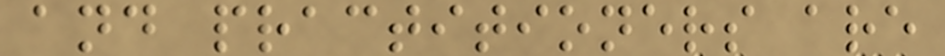and practitioners are
